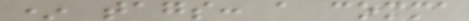* tags: a comma
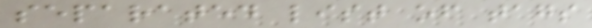separated list of tags
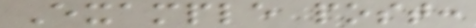Example post:
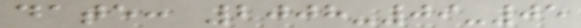date: 2008-09-05
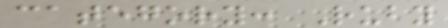category: Ruby
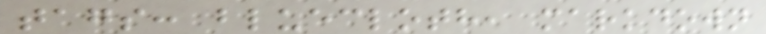tags: bluecloth, markdown
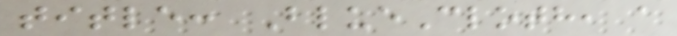title: BlueCloth, a
